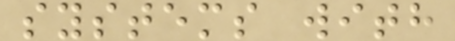systems with
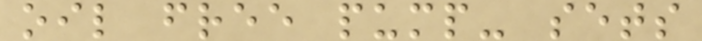oil free pump- sets
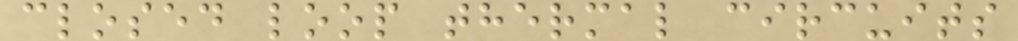closed loop thermal circuits
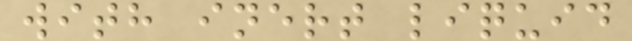with inert liquid
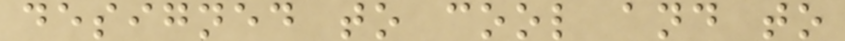designed to cool and to
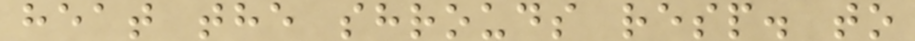heat the shrouds resp. to
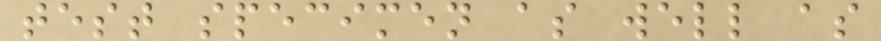test specimen as well as
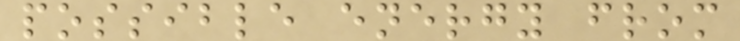possible energy from
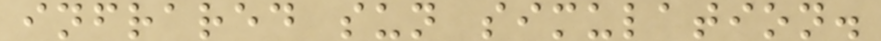infrared sun simulation.
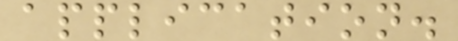application.
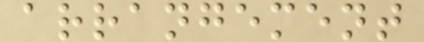arrangement
